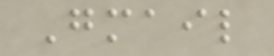Gmail
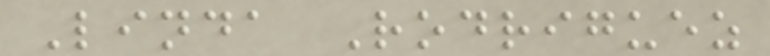Linda Rodriguez
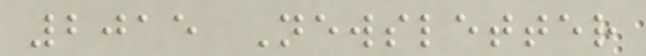2015 Newsletter
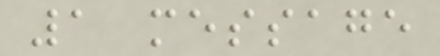1 message
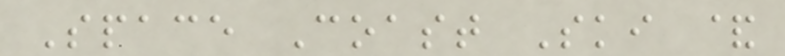Space Coast Ski &
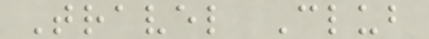Travel Club
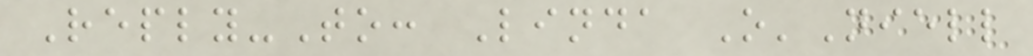Reply-To: Linda O'Niell
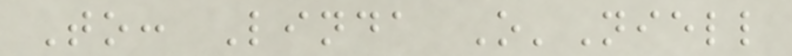To: Linda O'Niell
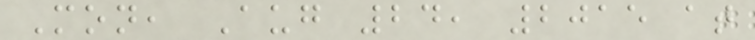Mon, Aug 24, 2015 at
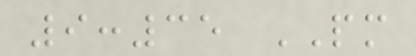9:35 PM
